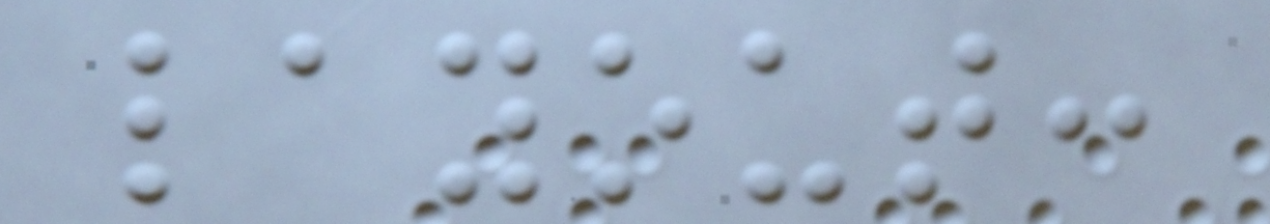layout:
